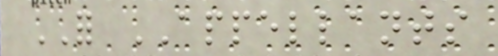FOR APPELLANTS
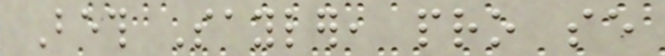Beth Sayler, pro se
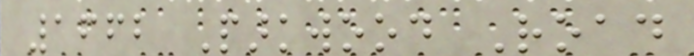1662 Parkwood Road
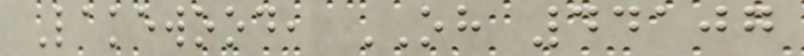Lakewood, OH 44107
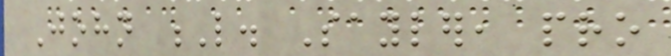John L. Sayler, pro
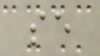se
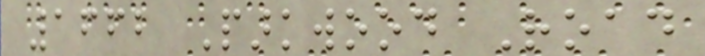1662 Parkwood Road
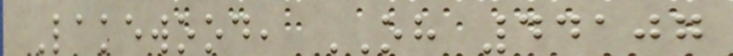Lakewood, OH 44107
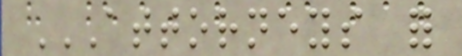ATTORNEYS FOR
